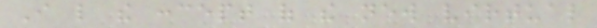I like the concept of the new virtual
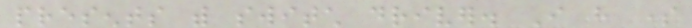presents with switch driver. I have some
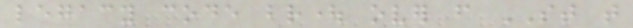legacy code brought over from ST that
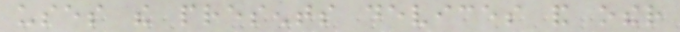uses the presents devices and other
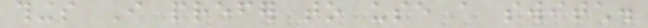things I prefer to use a switch.
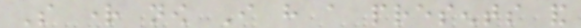So right now I have a presents and
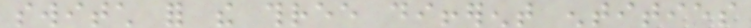switch for the three different entities
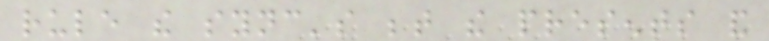rule the sync's between the presents and
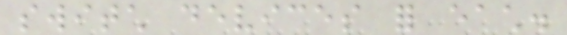switch devices for each.
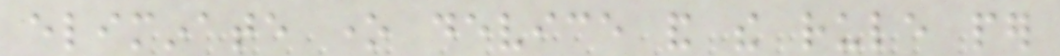eliminate one device and the rule per
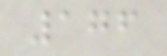176
